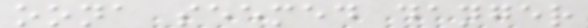oona seemed danger
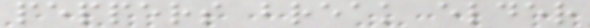peppers break elder
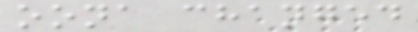oona changed
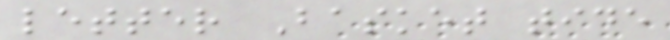letter Basket tide
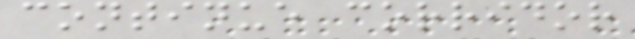continue corridor
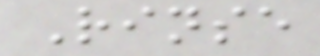Rinse
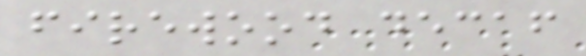firewood decaf
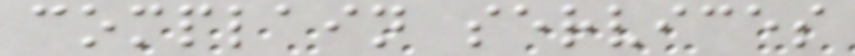complain services
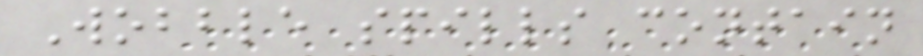Wobble spills contain
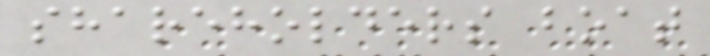shareholders boat
